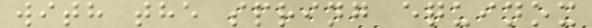with the spring equinox
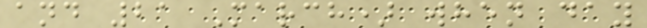and 21 March) when day
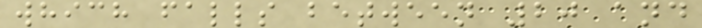which falls between 20 and
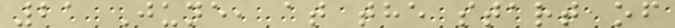21 June, at the start of
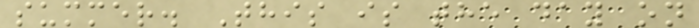summer. This is the day on
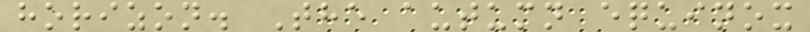horizon. The autumn equinox
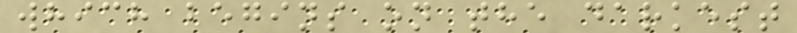which begins on the darkest
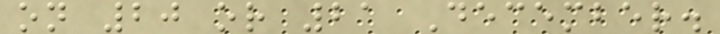on 20 or 21 December.
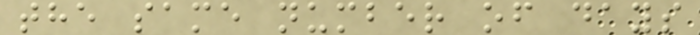the same number of days
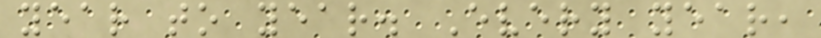year to year. Every year,
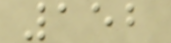152
